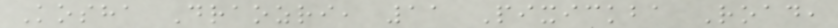Kosha Draozri, 11 Pixickba Road,
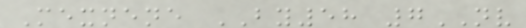Mexnene BY58 7NV
